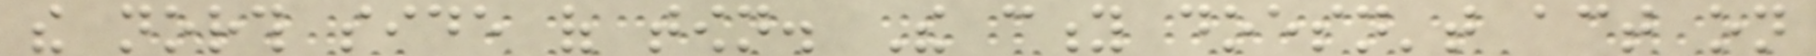the north side of town. The city doesn't act on
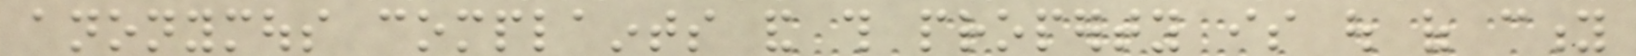anonymous complaints and this property is out of city
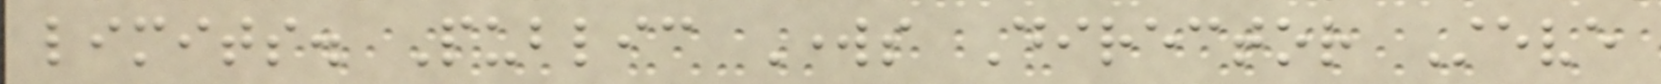limits. Public Works Director Steve
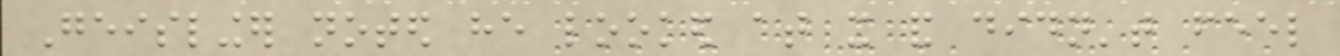Geislinger noted he looked at it and didn't feel
